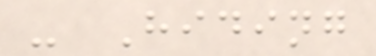- Hiding
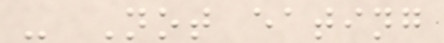- Not eating
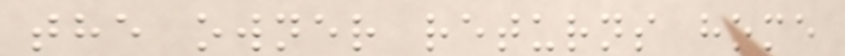the owner returns home
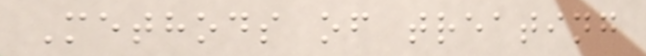Methods of treating
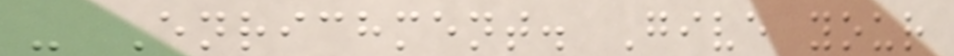- Enrichment. Give your
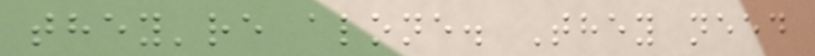they're alone. They need
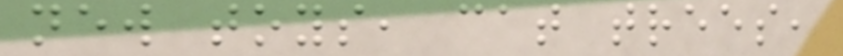new toys, cat trees,
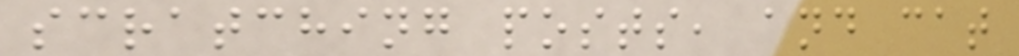scratching posts, and cat
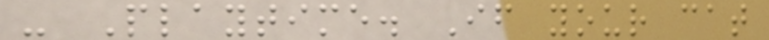- Playtime. If your cat
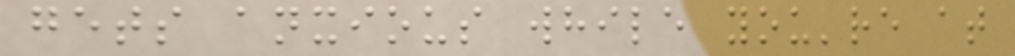gets anxious while you're at
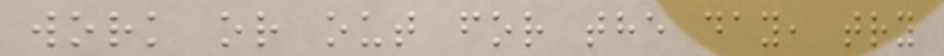work or out for the day, try
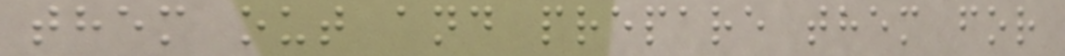them out and prepare them for
